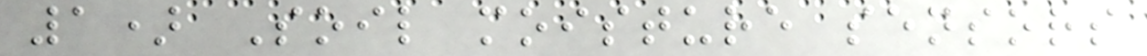1) Soil moisture sensors
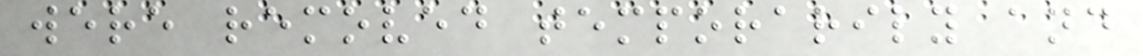were removed temporarily and
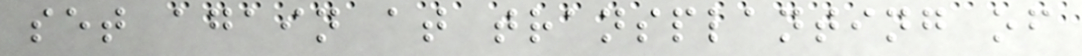set again at transplanting of
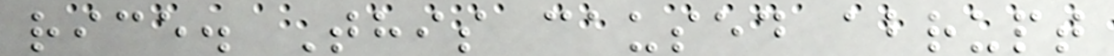rice. This caused abrupt
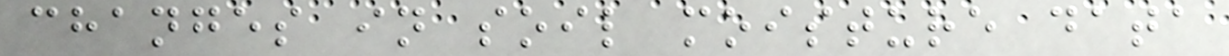changes in soil moisture data
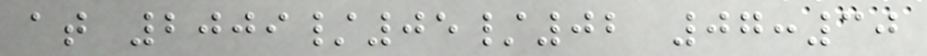at 2009/05/02 07:30
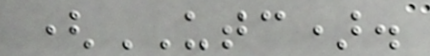(UTC).
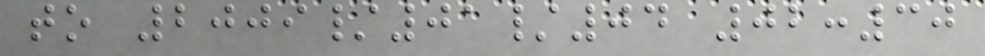to 2009/01/04 02:30
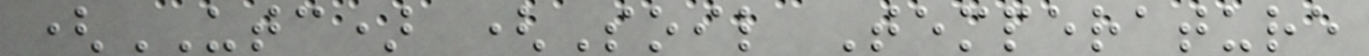(UTC) (Soil Temperature
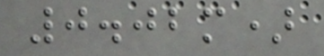0.02m)
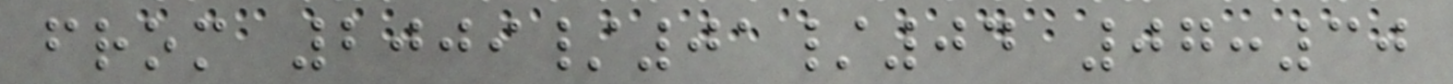from 2009/01/04 07:30
